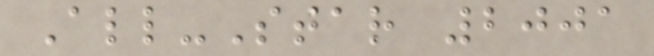All-Star 2001
